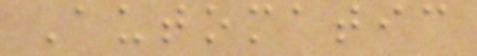Automatic
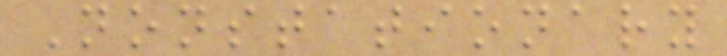Nonstationary
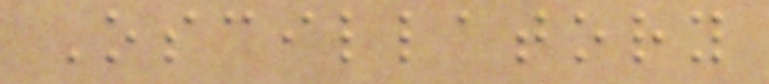Oscillatory
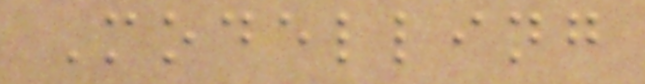Modelling
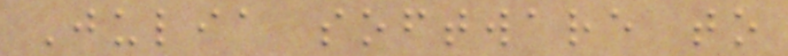Julia software to
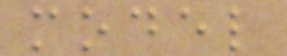model
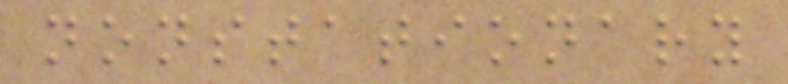nonstationary
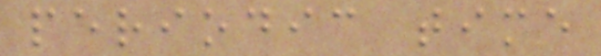periodic time
